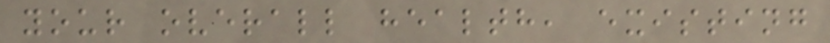your overall health, existing
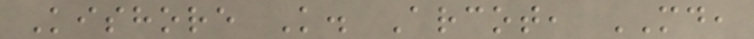Kishore K. Arcot, MD,
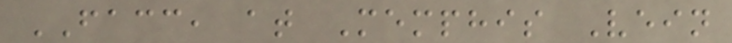FACC, at Memphis Vein
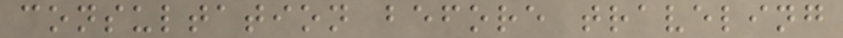consultation before traveling
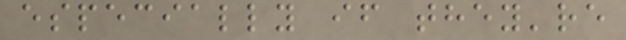especially if they're
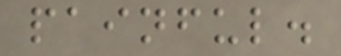painful.
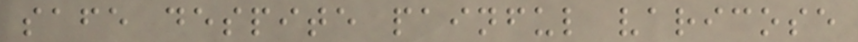safe despite painful varicose
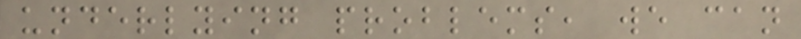underlying problems, we can
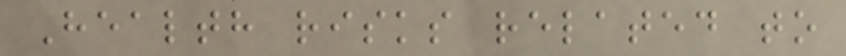Health risks related to
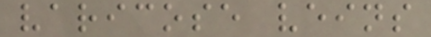varicose veins
